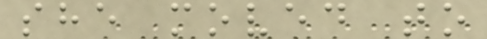she moved to
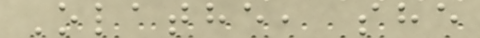Olathe, she
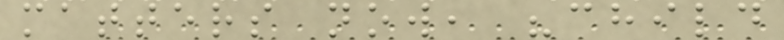matters now, "child
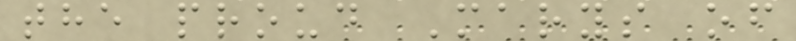the proud Marys of
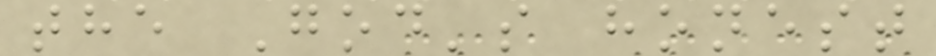the God's honest
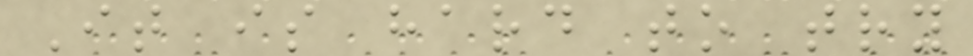It is hard to try
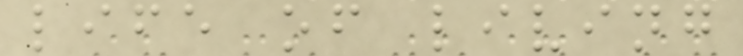life of living
